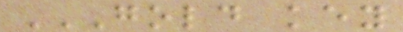GOLD KEY
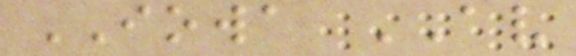IOWA AV
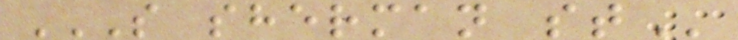S SHERMAN ST
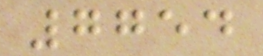7754
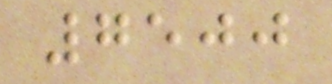7500
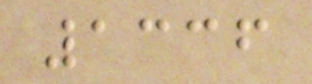1336
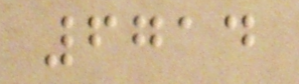6714
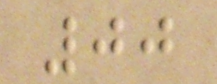00
